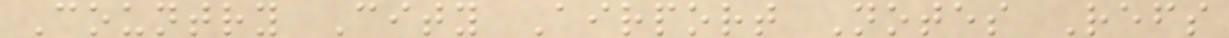Country City Airport Notes Refs
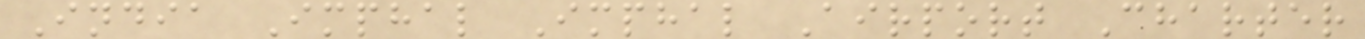India Imphal Imphal Airport Charter
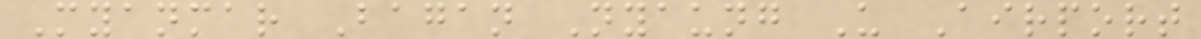Myanmar Bagan Nyaung U Airport
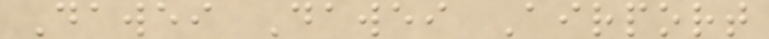Dawei Dawei Airport
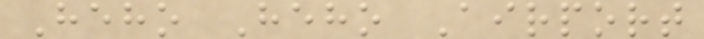Heho Heho Airport
